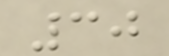30
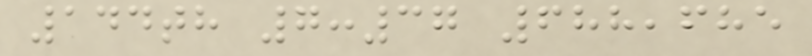144th 7:37 688,685
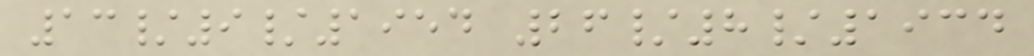13/9/1954 26/8/1934
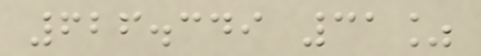626.349 31%
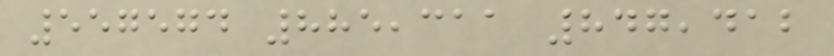557574 885,311 847,412
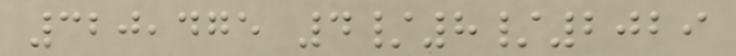320,475 4/8/2029
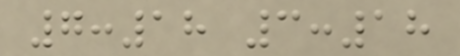7:18 3:18
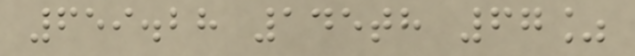659.28 145th 67%
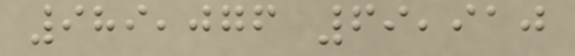989,076 69,910
